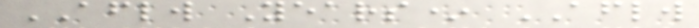AFLW Years* AFLW
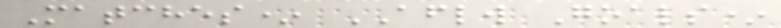Matches* AFLW Goals*
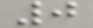0
